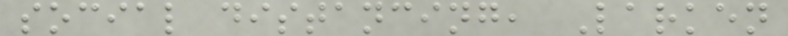social distancing, Larken
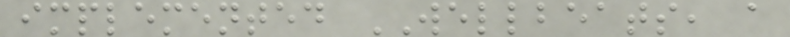implemented WELLBEATS, a
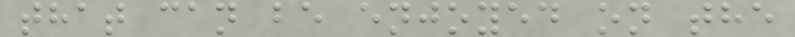that can be enjoyed on the
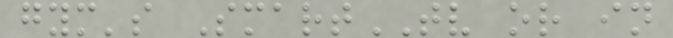gym's SmartTV or in
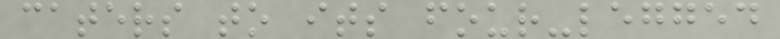caters to its four-legged
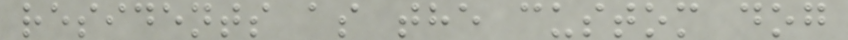residents as the custom dog
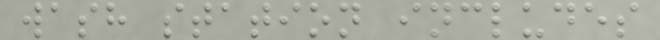wash station includes
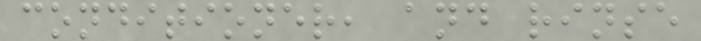conditioner, and rinse
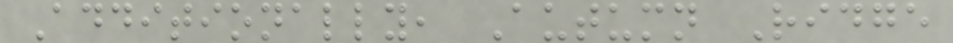Additionally, Autumn Ridge
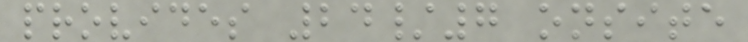provides 24/7 onsite
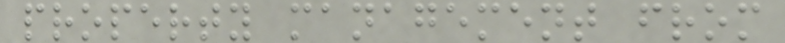property management from
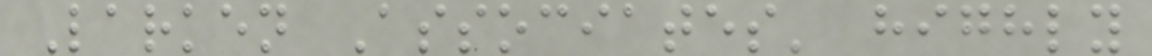Larken Associates' highly
